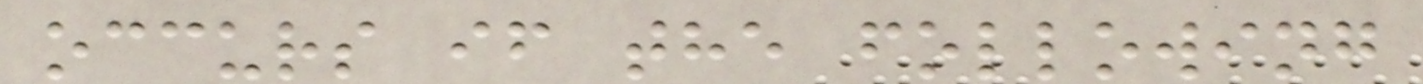occurs if the following
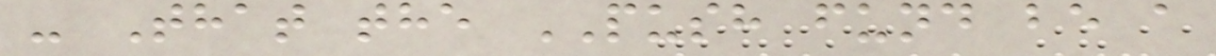- That the PUSH fund be a
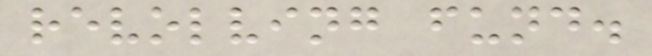revolving fund.
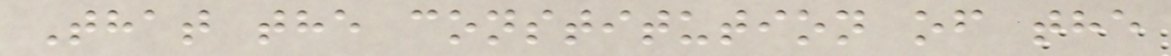That the constitution of the
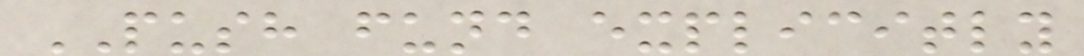PUSH fund explicitly
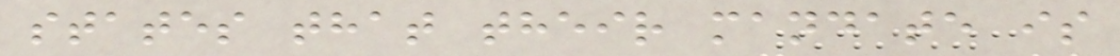states that their mandate is
